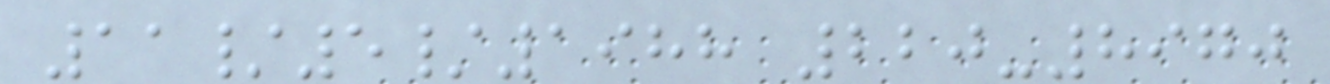11/5/1988 220-8970
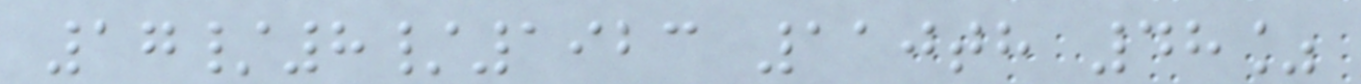17/8/1923 110th 48%
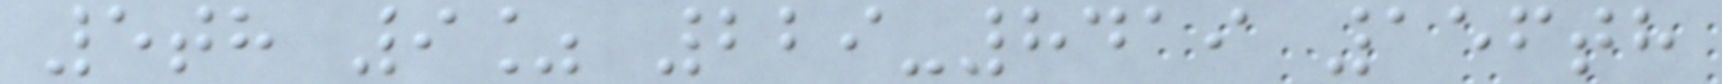5th 9% 229-8419 156th
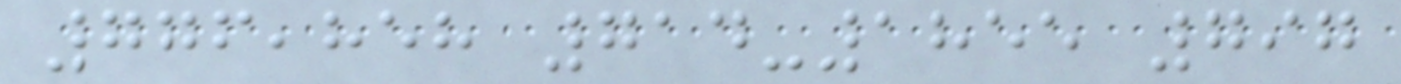776,858 714-1855 797
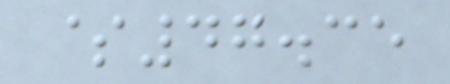$47.35
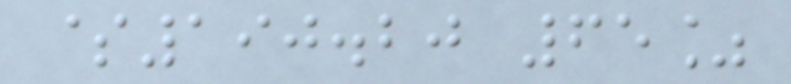$190.20 65%
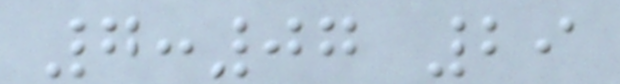7:07 29
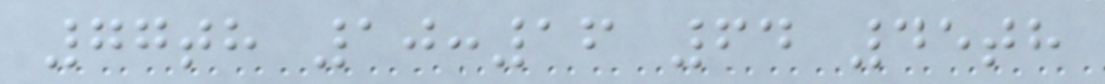77th 10:16 64 45th
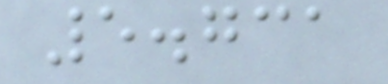5.731
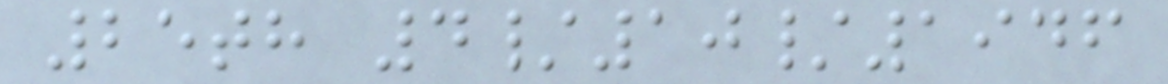25th 4/10/1946
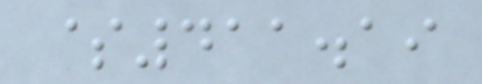$411.19
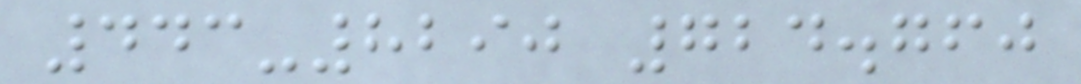443-8290 724.760
